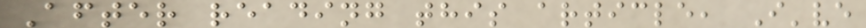After reading this article, I've
